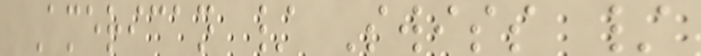American / Swiss /
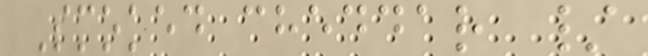Smoked cheddar /
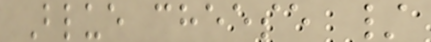Blue cheese /
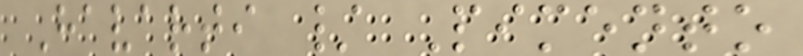Havarti / Pimento
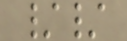//
